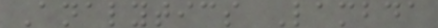Analytics Lambda
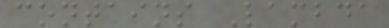contains Lambda
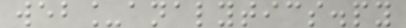web_analytics.py
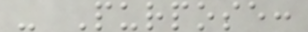- Purpose:
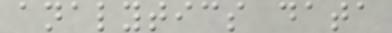analytics data
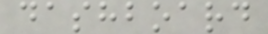dashboard
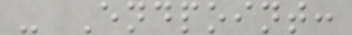- Endpoint:
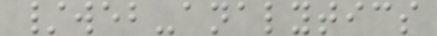/web-analytics
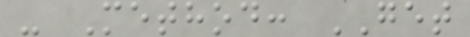- Method: GET
